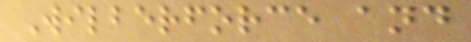Wilberforce and
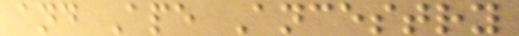and Ape Ancestry
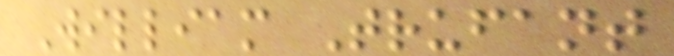William Trufant
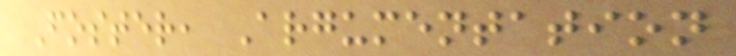Foster, Argumentation
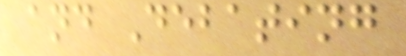and Debating
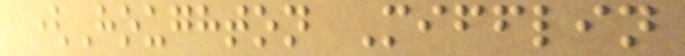(Houghton Mifflin
